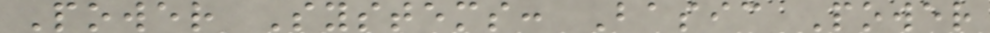Power Systems: Basic Power
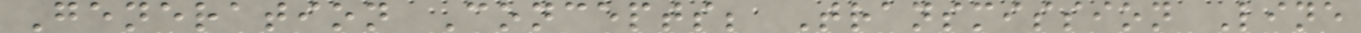Generation Concepts; Transmission Line
